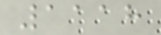1118
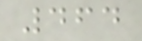464
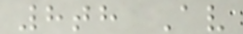8th Av
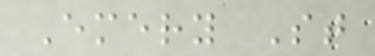Emery St
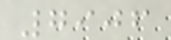7906
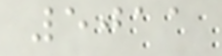5011
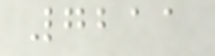7211
